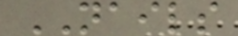NAILS
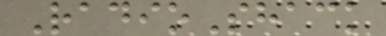RadioShack
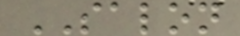SALON
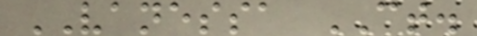VANESSA CT.
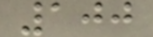100
